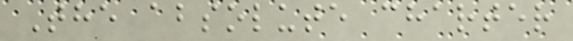The absolute charter
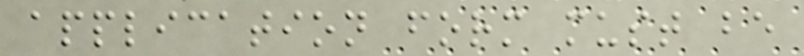application form must be
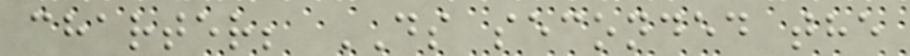charter; DS seconded the
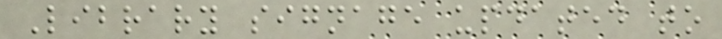Library signage updated to
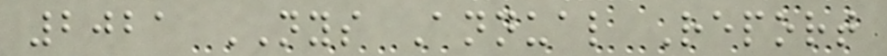2021 NYS Annual Report
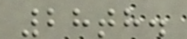28th.
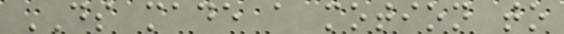DS made a motion to
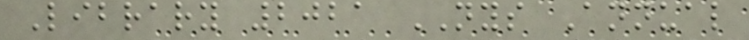Library 2021 NYS Annual
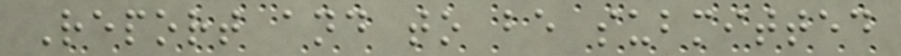Report and to be submitted
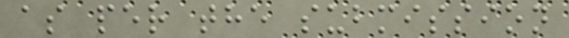as per the submission
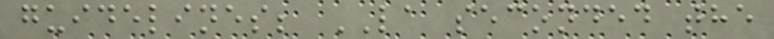guidelines; LA seconded the
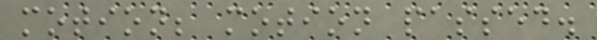motion; motion passed.
